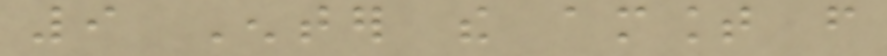9 Enter the amount from
